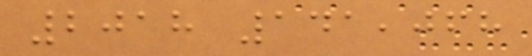2018 141,068
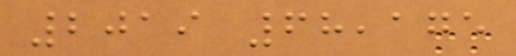2019 68,175
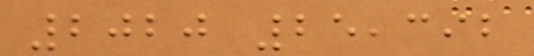2020 25,392
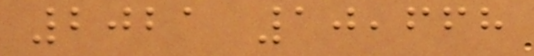2021 10,668
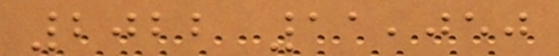2022 11,050
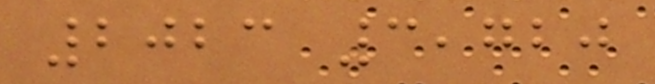2023 3,720
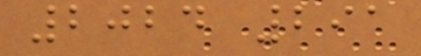2024 291
